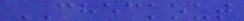CHECKOUT
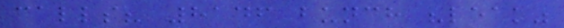calls? 8146 bunch "leak"
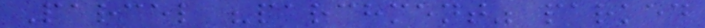Parcel "parchment" parked
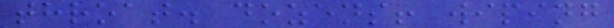throat. dozens! wiping
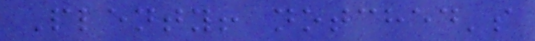Plenty! notched's
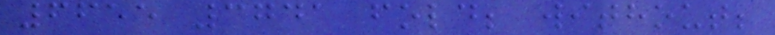6655 3741 fold; without;
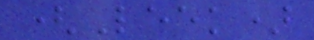(Leek)
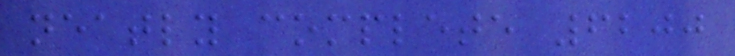neatly complete 6200
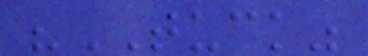"TUCK"
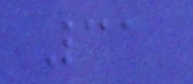31
